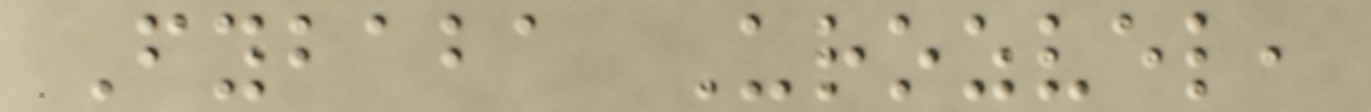Fybaba Urozvel,
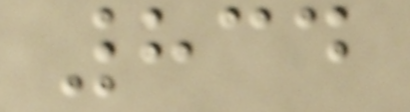834
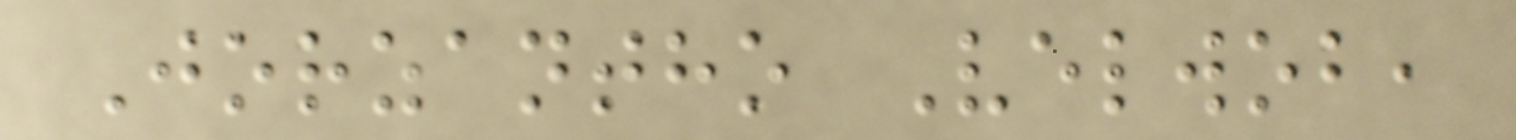Jorzantho Velwob,
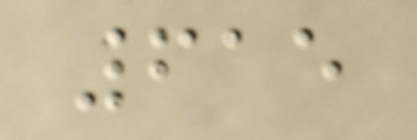615
